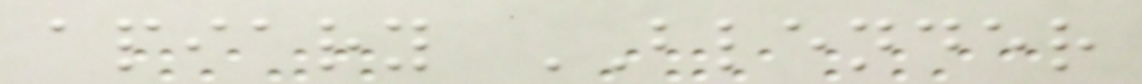apiary BLENDER
